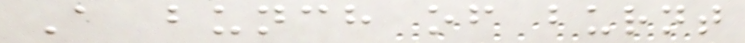A bunch of burnt
